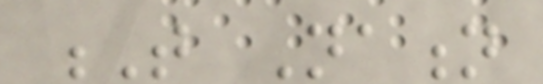T Nation
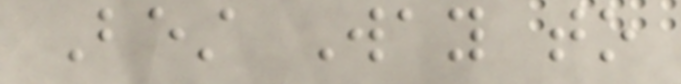Best Way to
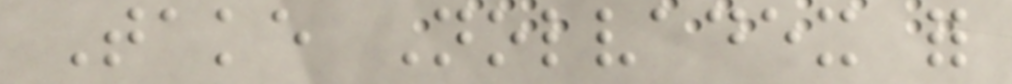Take Nolvadex for
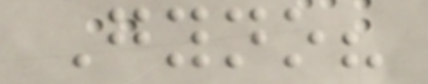Gyno?
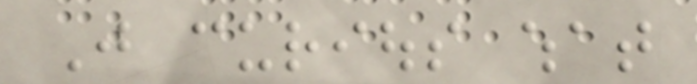Just curious what
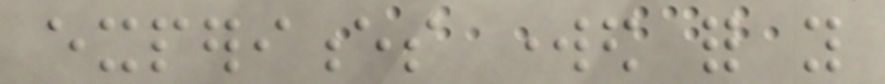experiences worked for you
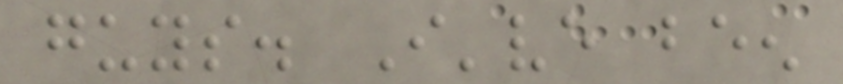guys. I've been
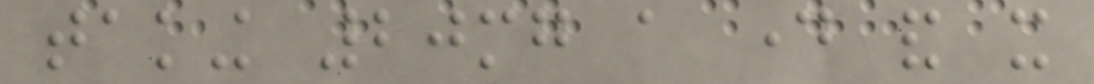taking 20mg a day and it
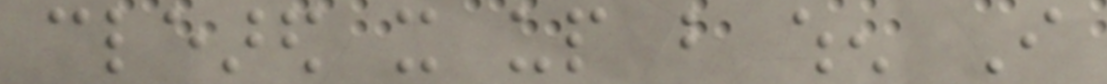cleared it up but when I
